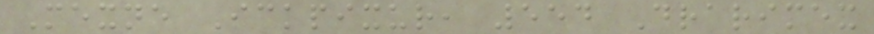Mexne Ickpixur, 554 Drarimex
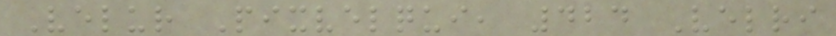Velur Pixvelqui, 424 Velri
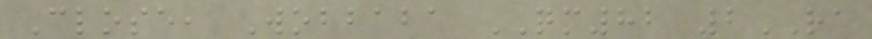Close, Wobbaba QM82 2RA
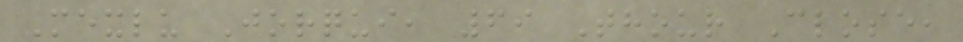Mexlu Jorqui, 69 Thour Close,
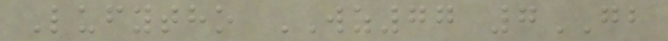Lufytho WZ77 7GB
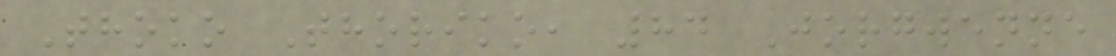Thoko Thoriko, 84 Jorgwenne
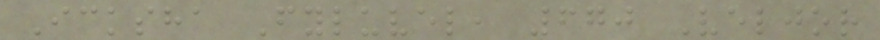Icksha Fyluvel, 670 Veljor
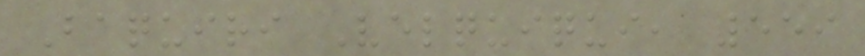Baquiri Velquiqui, 559
